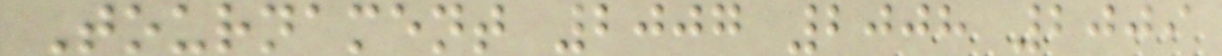Tournament 2007 2008 2009
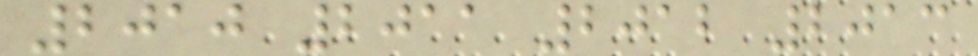2010 2011 2012 2013
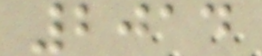2014
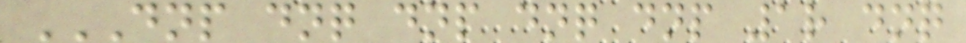DNP DNQ DNP DNQ DNP 1R DNQ
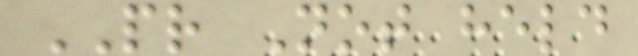PR Not held
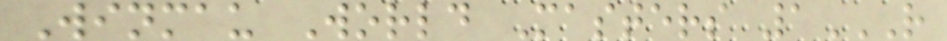Winmau World Masters 1R
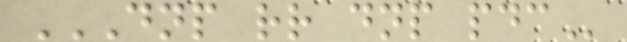DNP RR DNP PDC
